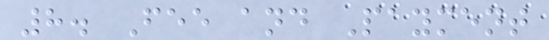8. Fee and Payment
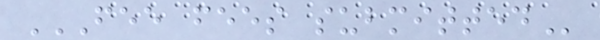FEE FEES SUBMITTED
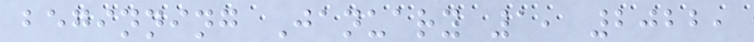beginning January 1, 2022,
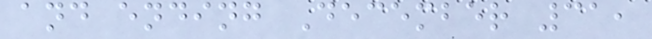and ending December 31,
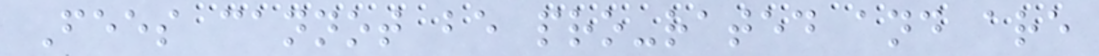Fees cannot be pro-rated and are
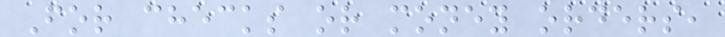For checks or money orders,
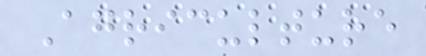Agriculture
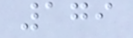179
